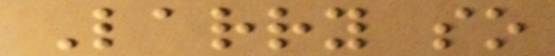Larry so
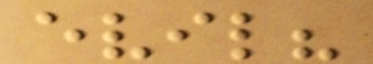evil?
